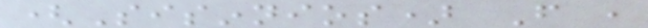(Sisinnios) From ,
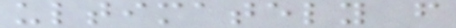ultimately from
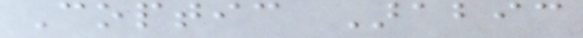Coptic Arabic
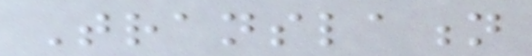Translation
